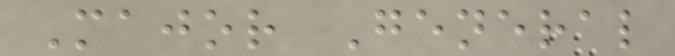Major General
